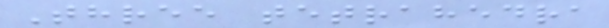Three tetrahedra
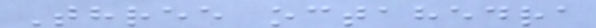Three octahedra
